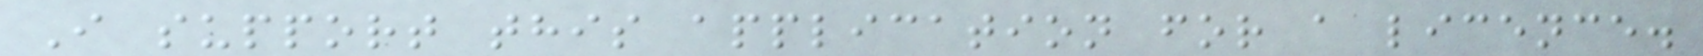I support this application for a licence.
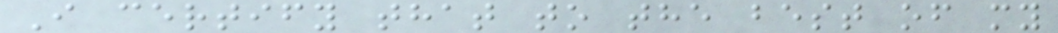I certify that to the best of my
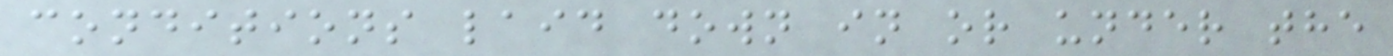conditions laid down in or under the
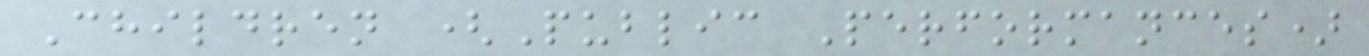Children (Public Performances)
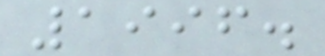1996.
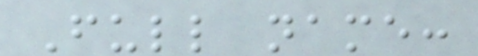Full name:
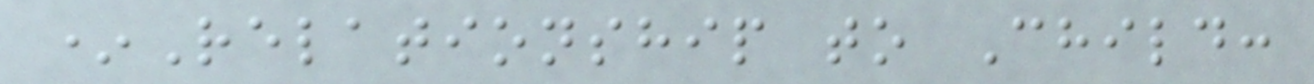*Relationship to Child:
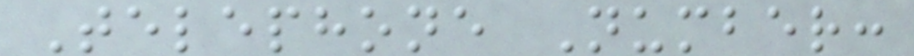Telephone Number:
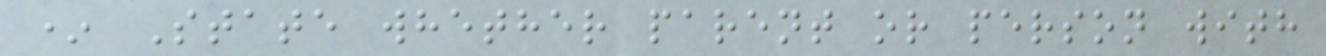* State whether parent or person with
